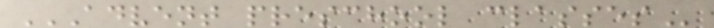ADVENT PRESCHOOL CLASSES
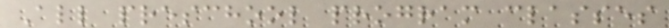All preschool program classes
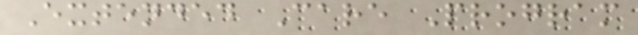Extended Care Program
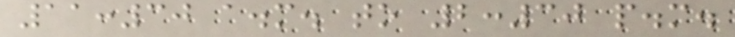11:30 a.m. to 2:30 p.m.
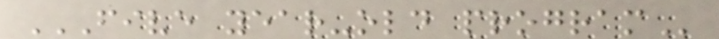FIVE YEAR-OLD PROGRAM
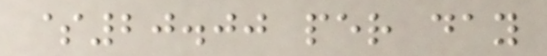$20.00 per day
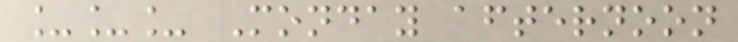___ Monday afternoon
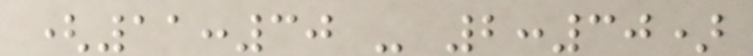(11:30 - 2:30)
